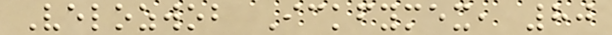Velozwob Ickfymex, 80
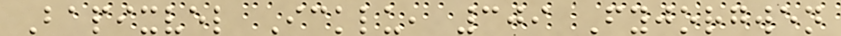Bapixvel Icklu, 309 Fyjorgwen
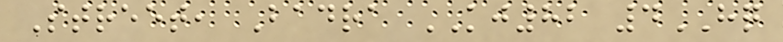Street, Badra KJ82 4HQ
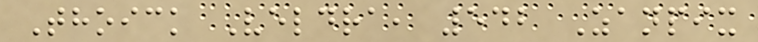Thoick Veldra, 542 Zanpix
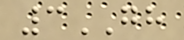3GH
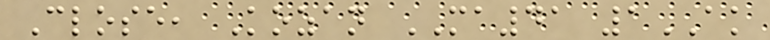Close, Kozan MA41 1AK
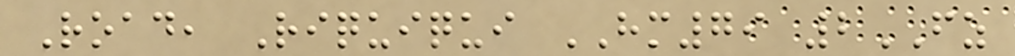Road, Riquiqui HM79 2FZ
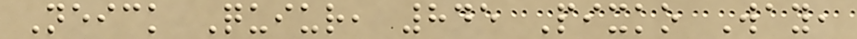Neick Quiur, 845 Pixko Way,
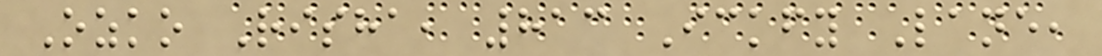Ozko Risha, 813 Ickfy Lane,
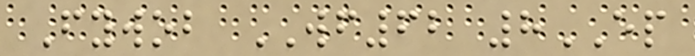Fywob WF62 8EP
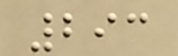293
